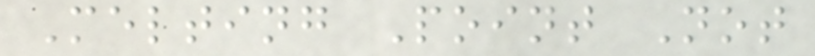Melting Point Not
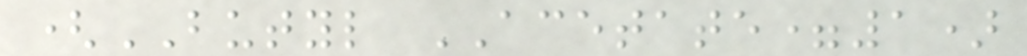(BUTYL ACETATE=1)
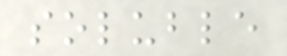soluble
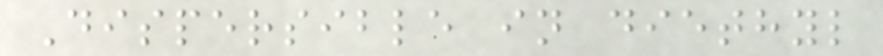Dispersible in diethyl
